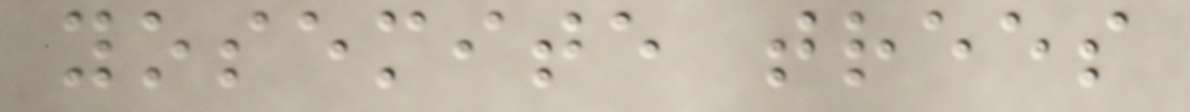yosemite trees
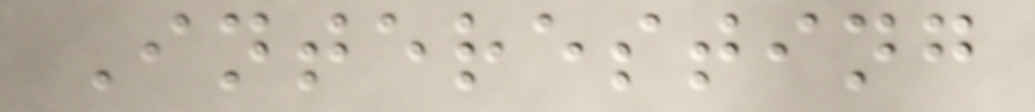Interesting
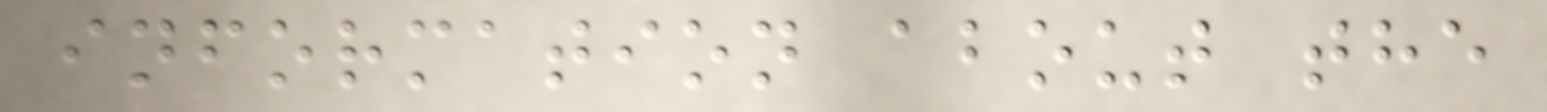information about the
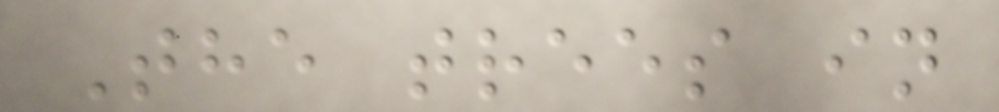The trees in
